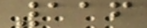116
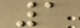1
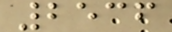2536
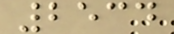2534
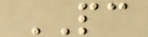PC
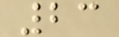23
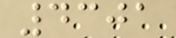4301
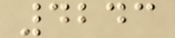4243
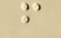f
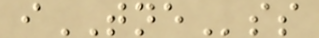iTNEss
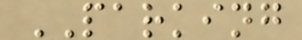PARKING
